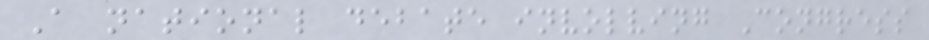A national debate involving Congress
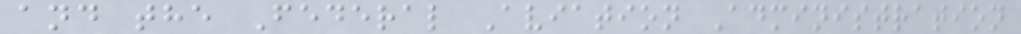and the Federal Aviation Administration
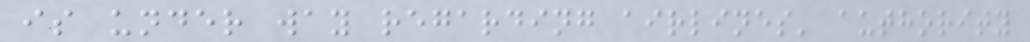is under way regarding airlines' authority
